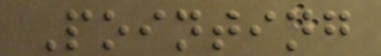Pointing
